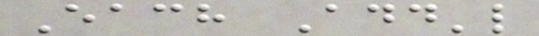Each Add'l
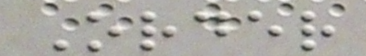Order
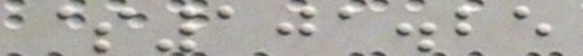$101.25
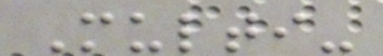Multi-
